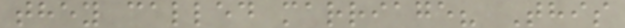they called marriage? This
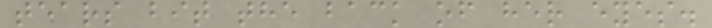tears bit the back of her eyes.
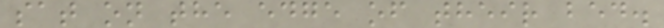sat on the edge of their bed.
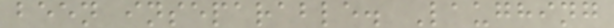been inseparable. Laughing
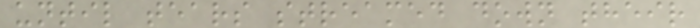until tears streamed down their
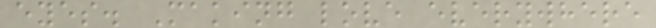eyes. Making love everywhere
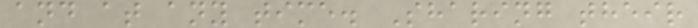and at any time. Sharing their
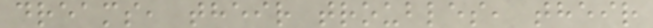dreams, their troubles, their
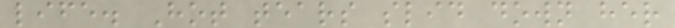life. Hot tears slid down her
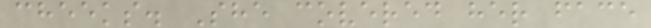cheeks. She covered her face
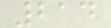214
